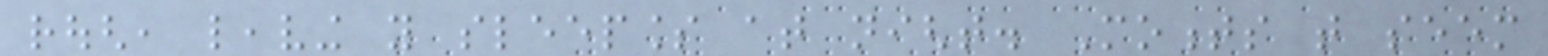rough, leaving you sleepless at night. Moments that seem
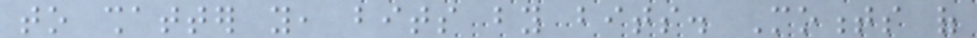to shatter you, bits by bits. Moments of
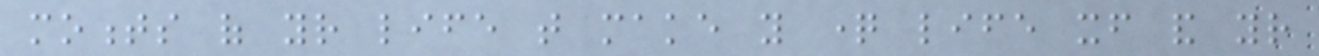moments of your life that make you question life itself and your
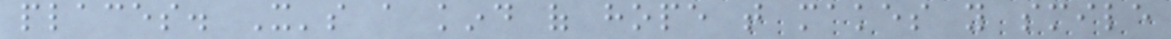places. It's a kind of hope that makes you smile
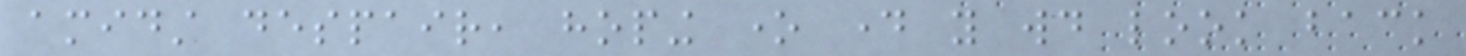amidst despair, hoping one day you would look back
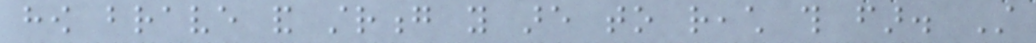how brave and strong you are to reach this far. Still
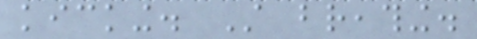kicking. Still breathing.
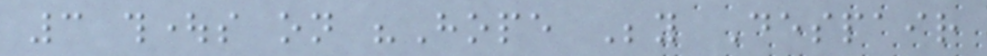3 thoughts on "Hope Beyond Despair
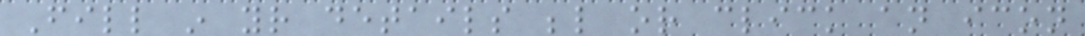Fill in your details below or click an icon
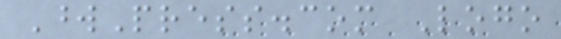WordPress.com Logo
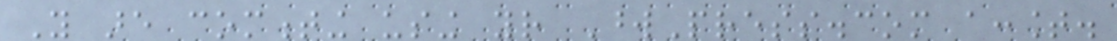You are commenting using your WordPress.com account.
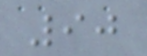90
